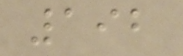192
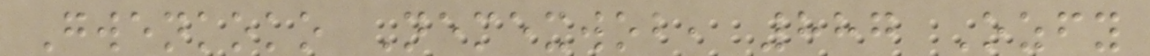Gwenkoko Nemexwob, 887 Ozfy
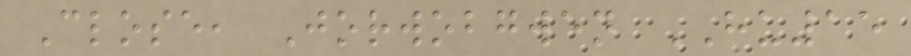Close, Jorwobgwen HU15
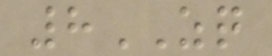8ZQ
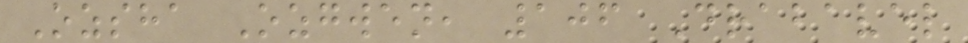Ozsha Ozgwen, 106 Drabavel
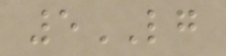5LG
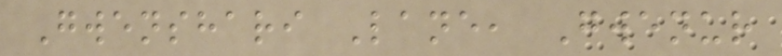Gwenshari Lane, Gwenur
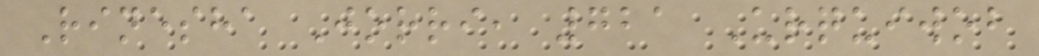Rinesha Jorri, 721 Urquiwob
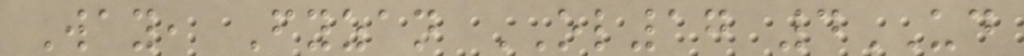Way, Fyzan OL17 4UD
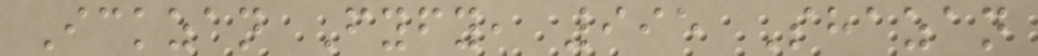Ickzan Fyfy, 995 Shazan
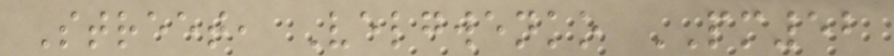Street, Velgwenko PM52
